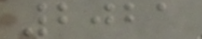2021
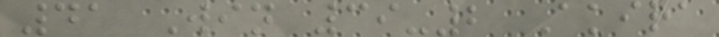41 Win 39-2 Akira
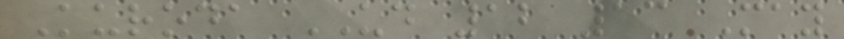Kuroda UD 12 13 May
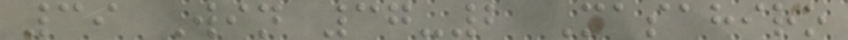39 Win 37-2 Masahiro
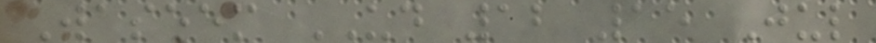Waseem UD 12 15 Jul
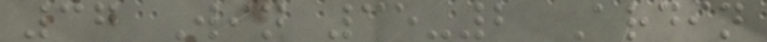37 Win 35-2 Ardin
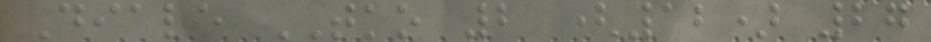Diale TKO 2 (12) 27
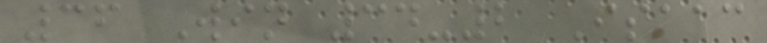36 Win 34-2 Isaac
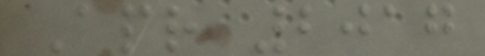Apr 2017
